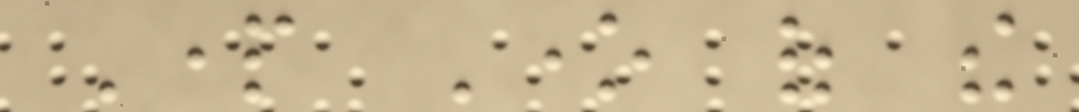Part One of the
